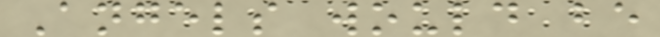Angels would be
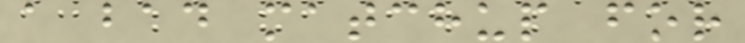a bad matchup for
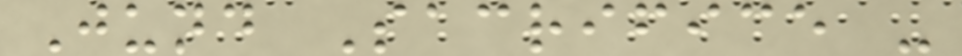Jund Sacrifice -
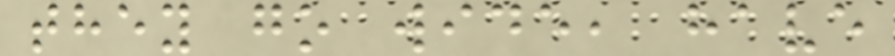they go wide, have
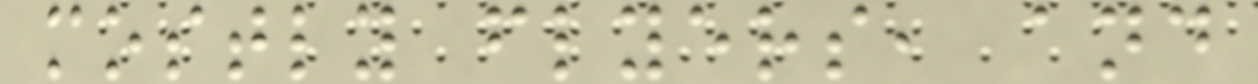mostly flyers, and
